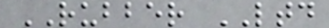RUBBER LTD
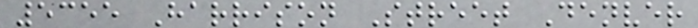5355 Harrison Street Denver
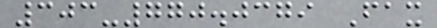303-770.0379 Fax
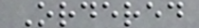Ordered
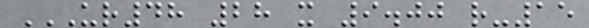UR48 28 X 9.00 R-15
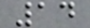14
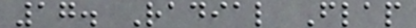17. Radial Flap
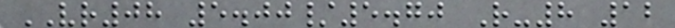VR08 5.00/5.70 R-8 12
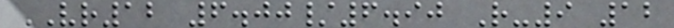VR12 6.00/6.90 R-9 12
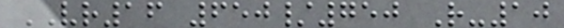VR16 650/750 R-10
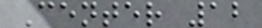Center 12
